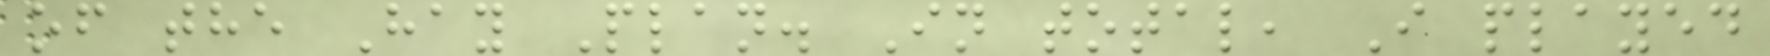of the Hay Plan. In total, I played
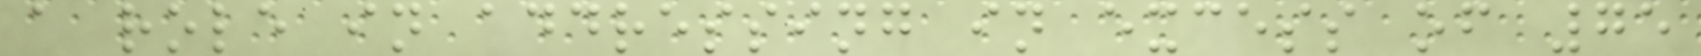a role in addressing in excess of 75
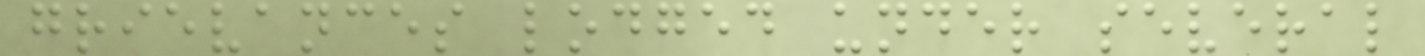grievances lodged under several
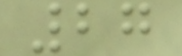27
